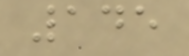145
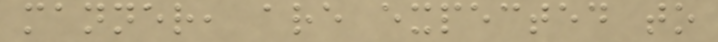manner, are expected to
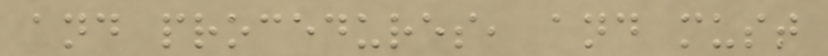and procedures, and must
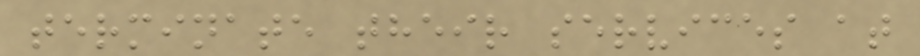terminate their services at
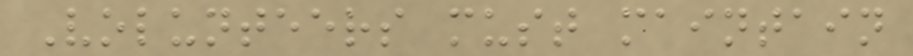Volunteers must maintain
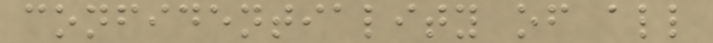confidentiality of all
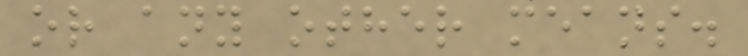or any other means.
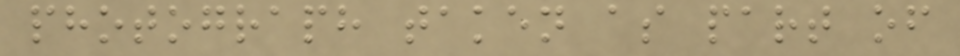photograph taken as part of
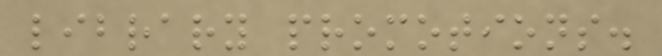library promotions.
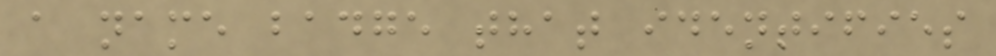a name badge that identifies
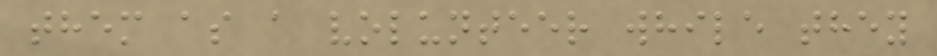them as a volunteer while they
